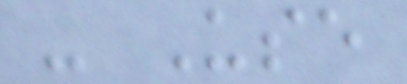- Use
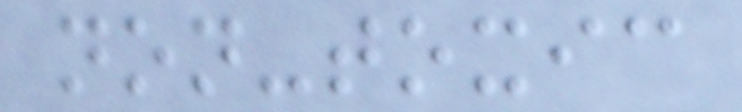non-toxic
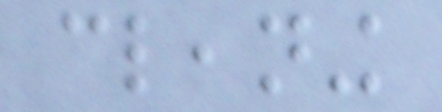cleaning
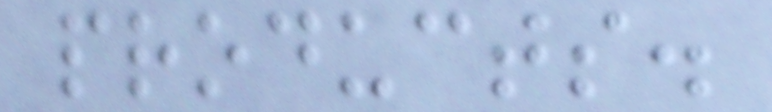products.
